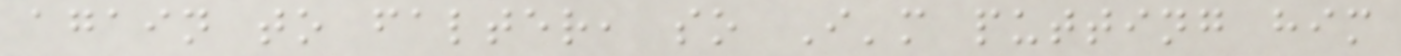again to falter, so I'm putting him
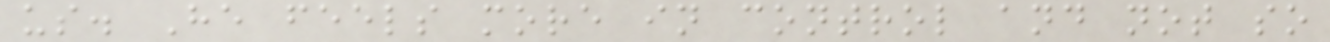us. He feels more in control and not so
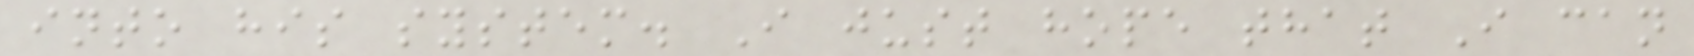into his system. I just hope that I can
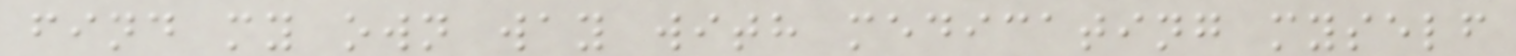find my own way with medicating myself
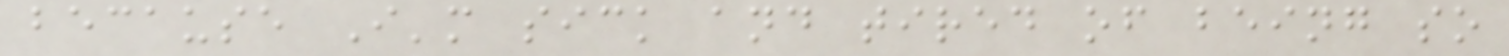because I'm sick and tired of being so
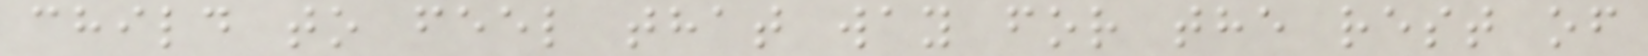child to feel that way for the rest of
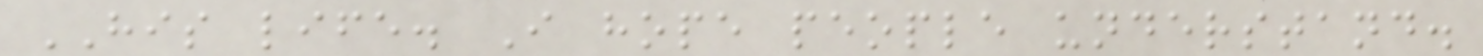HIS life. I hope people understand.
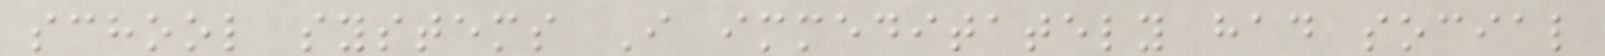school systems I immeditately had social
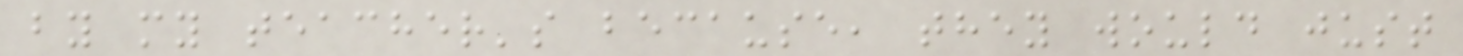by my teacher's because, they would just
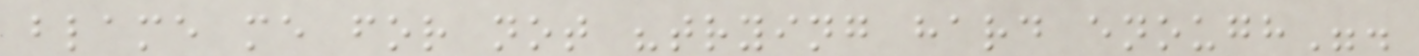blame me for not "trying hard enough".
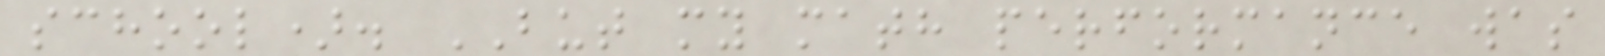school). BUT my math performance was
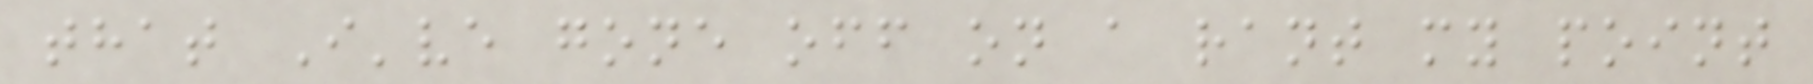that I've gone off on a rant my point
